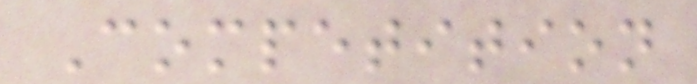Competition
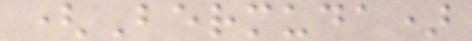(Bermuda)
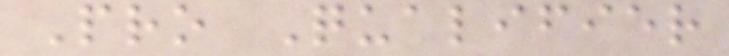Pro Qualifier
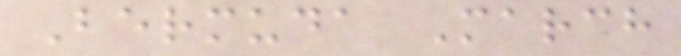Bermuda March
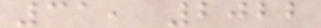31, 2022
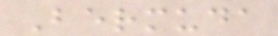Bermuda
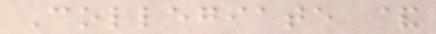Collegiate &
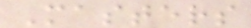Masters
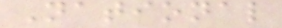National
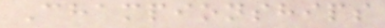Championships
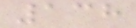138
